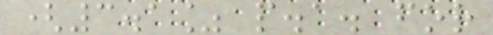(3.1% p.a. for
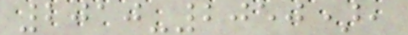2010-2050),
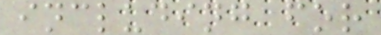including for
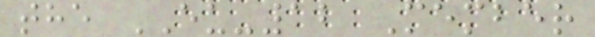the EU-12 Member
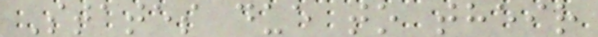States due to their
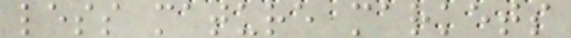less mature markets
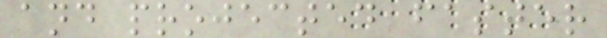and projected faster
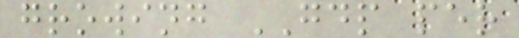growing GDP per
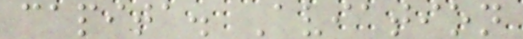capita. Aviation
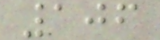106
